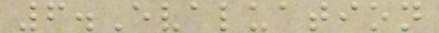6.Evaluation
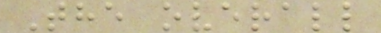The overall
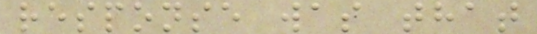response was that
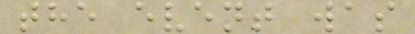the event was
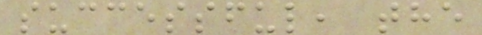successful, the
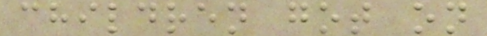children got on
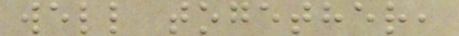well together,
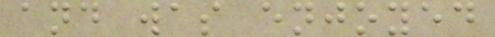and was enjoyed
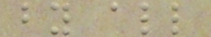by all
